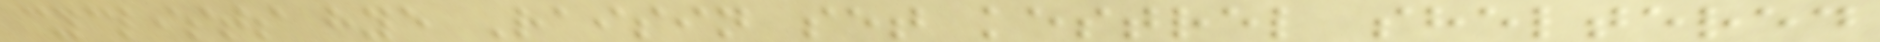cyclists hye Raisin set kestrel sheltered
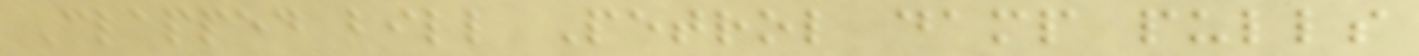Clapped bill Petrol damp pulls
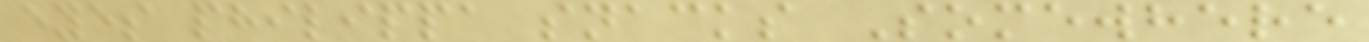eyes philippa snacks Somewhere
